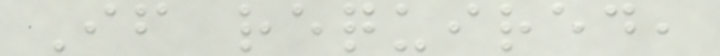If required,
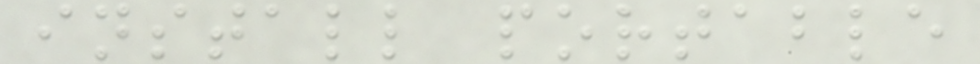install portable
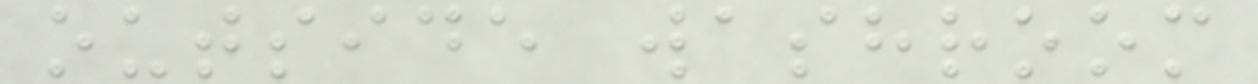outside washroom
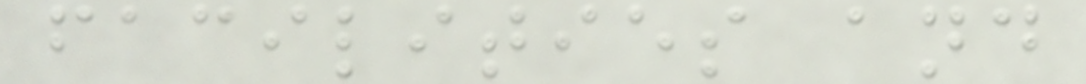facilities and
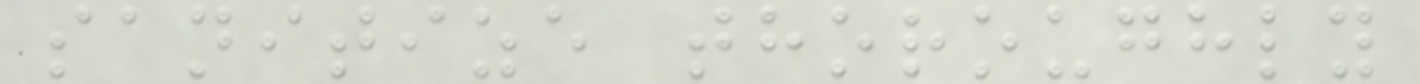sanitize thoroughly
